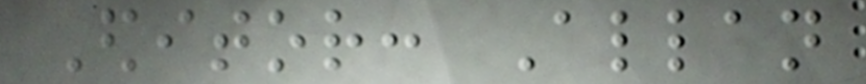Editor: Allan
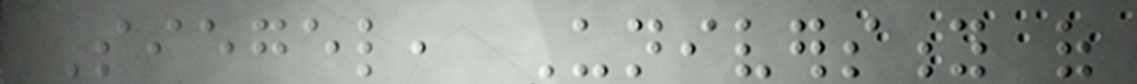Siegel, University of
